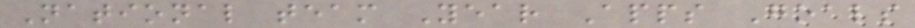National team Year Apps Goals
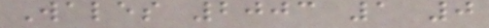Wales 2003 1 0
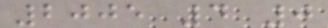2005 4 0
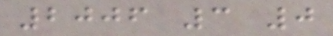2006 3 0
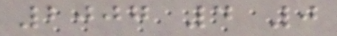2007 4 0
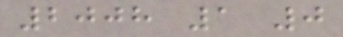2008 1 0
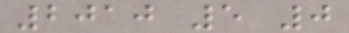2010 5 0
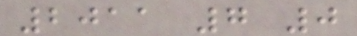2011 7 0
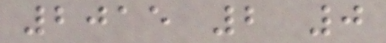2015 2 0
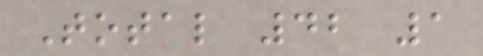Total 42 1
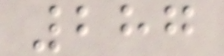287
